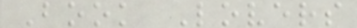Book Lovers
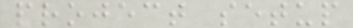project setup
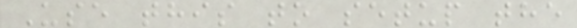Use this to setup the
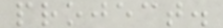project.
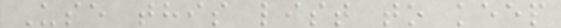Use this list to keep
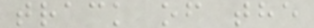track of the
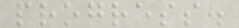progress.
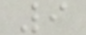9
